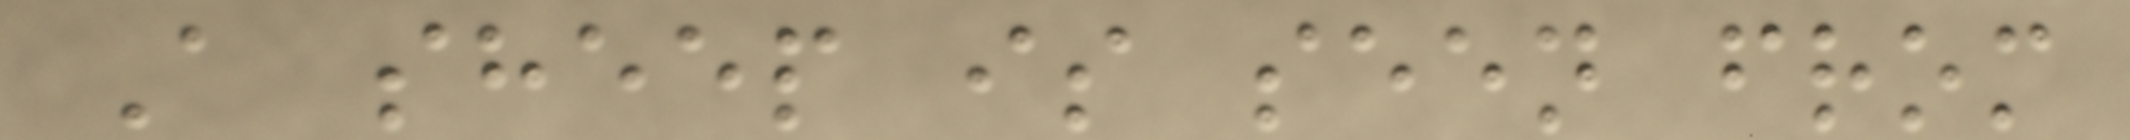A sheep is seen from
